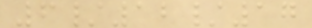6/12/17
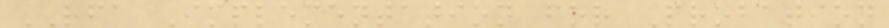RFA Implementation for Probation
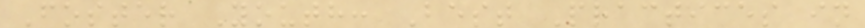Foster Youth: Best Practices in
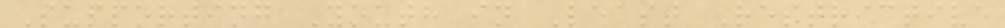Supporting Youth in Least Restrictive
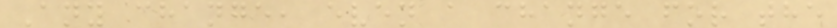Any change, even a change for the
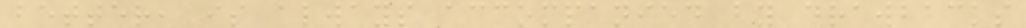better, is always accompanied by drawbacks
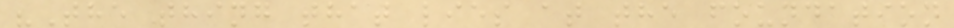"The thing that lies at the foundation
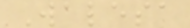Walesa
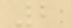2
